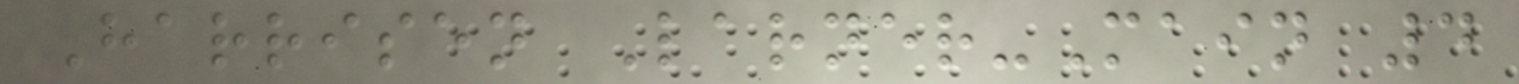Harrisen Larner-Main 4
